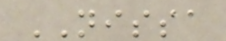NISSA
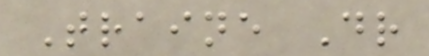Traine Dr
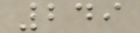249
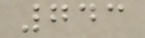743
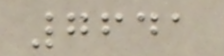7641
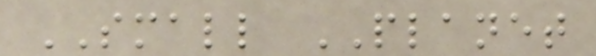SMALL PLANET
